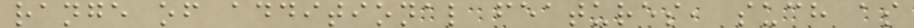range of additional features, such as
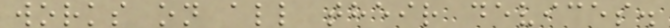works on all their devices.
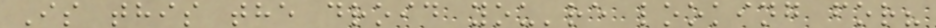Is this the droid you're looking for?
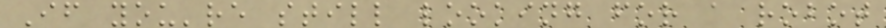If you're still looking for a robot
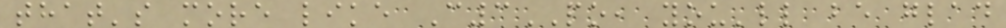that's more like C3PO, you'll be glad
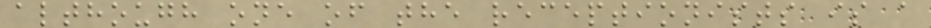although one of the receptionists is a
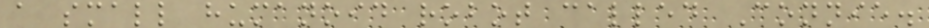a small humanoid robot called Connie.
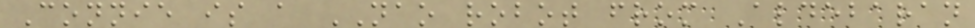Connie is a NAO robot from Aldebaran
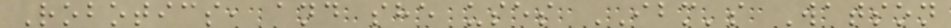Robotics, and she uses IBM's Watson
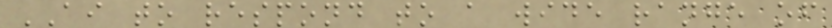AI to respond to a wide range of
